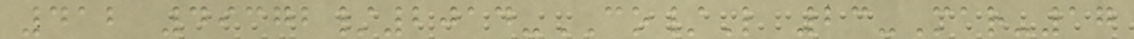412 49372/2014-CO/L 23-Mar-17
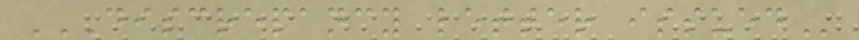DISCREPANCY LETTER ISSUED
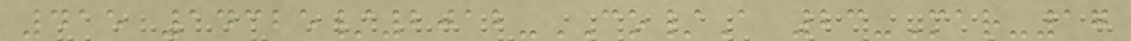415 14325/2012-CO/A 23-Mar-17
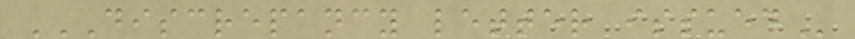DISCREPANCY LETTER ISSUED
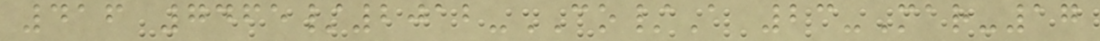416 7465/2012-CO/A 23-Mar-17
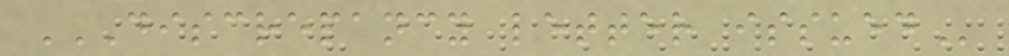DISCREPANCY LETTER ISSUED
